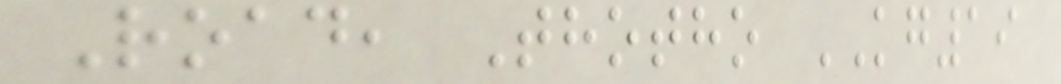Road, Thotho KG19
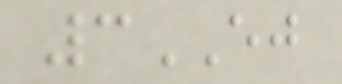3EJ
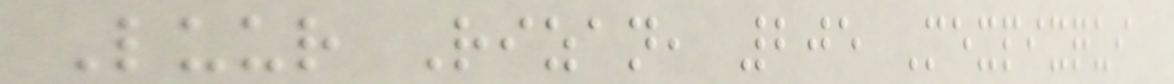Luur Rizan, 205 Mexpixqui
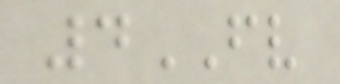4FV
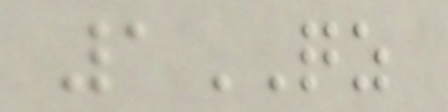1QZ
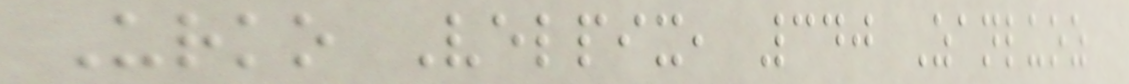Urko Velpix, 340 Zanluoz
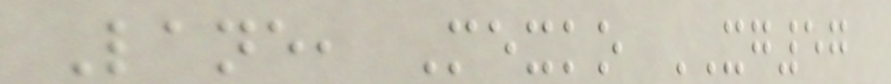Lane, Mexko XG57
